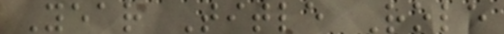Year Title Role
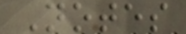Notes
